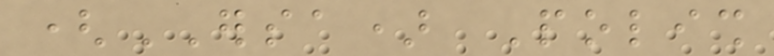(ERSA) Polish
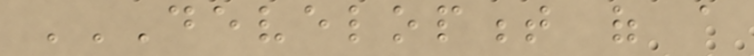DEVELOPMENT OF A
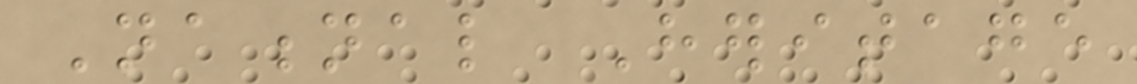National Heritage
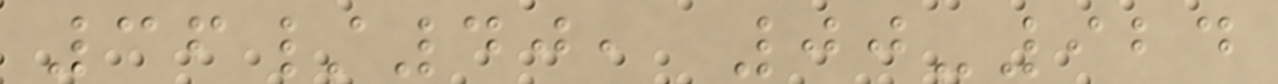36/40, 00-924
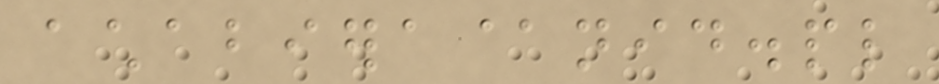achabiera@nid.pl
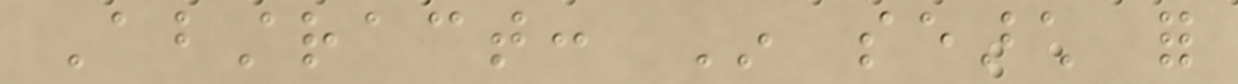Abstract: In search for
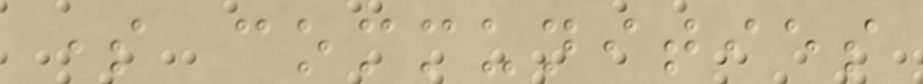some communities
